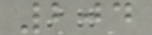204
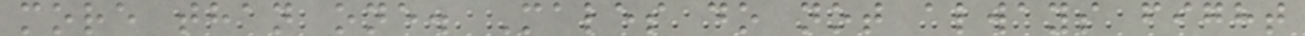more than one. Males do not always fight
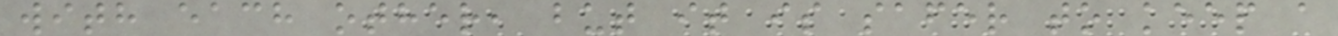with each other, but it is safer to keep a
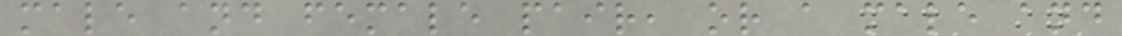male and female pair, or a male and
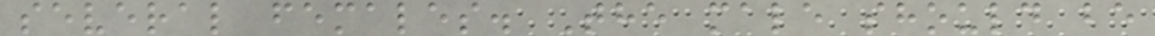several females. The male should be
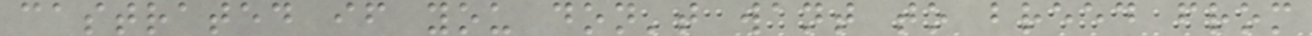castrated if you don't want to breed from
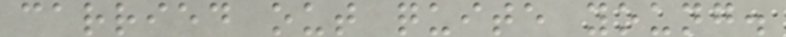carried out quite young.
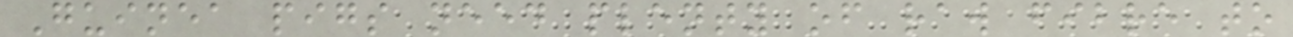Guinea pigs need plenty of raw fibre to
